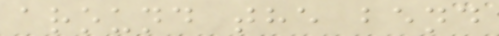around the bend
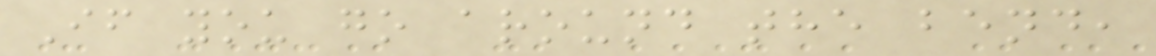If you go around the bend,
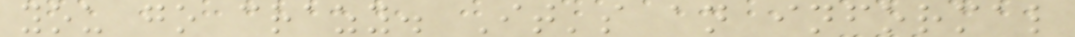you go crazy. It's an informal
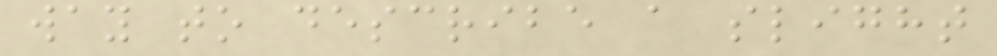way to describe a slight
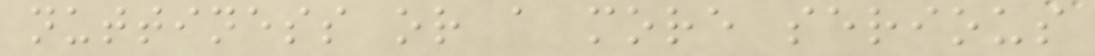nuttiness or a more serious
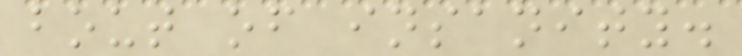bout of insanity.
